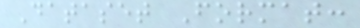Dataset Format:
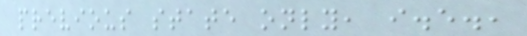previous state only, i.e.,
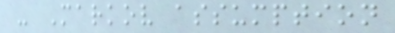- Markov assumption
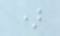)
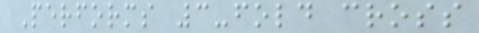Performs 3-fold cross
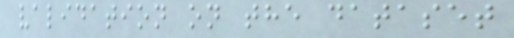validation on the dataset
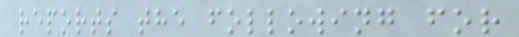reports the following for
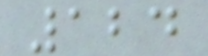124
